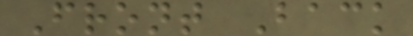Front Back
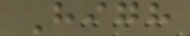High
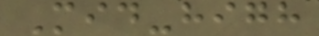Mid-high
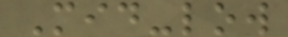Mid-low
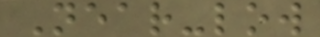Near-low
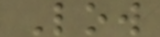Low
